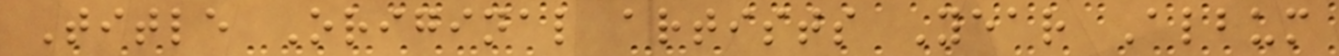Title Original artists Year Album
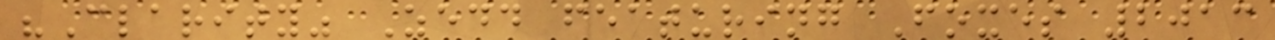"Clarity" Zedd featuring Foxes 2013
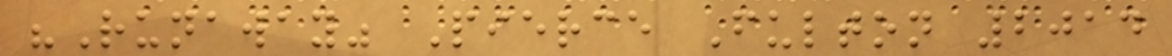"Runaway" Pierce Fulton 2014
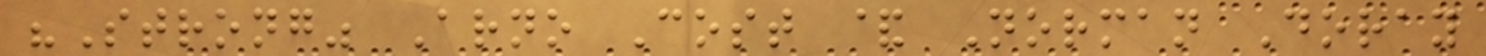"Strong" Arno Cost & Norman Doray
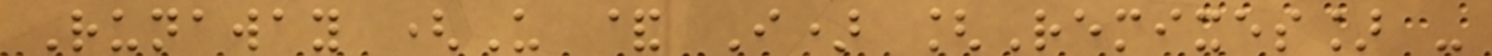Runaway (U & I) [Remixes] -
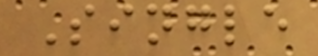Single
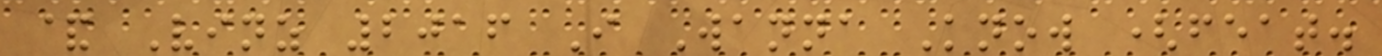& Vinz 2016 I Wanna Know (feat.
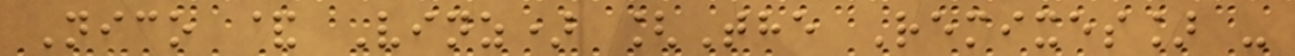Nico & Vinz) [The Remixes] -
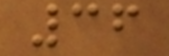36
